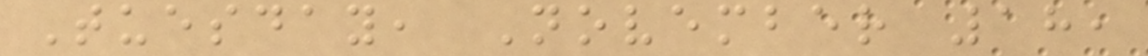Tuesday, November 18,
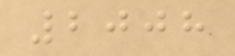2008
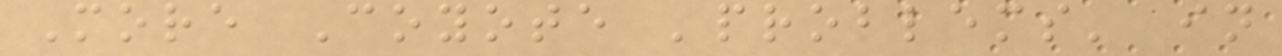More Coyote 'problems' in
